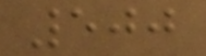500
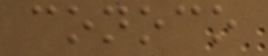conoco
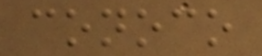conoco
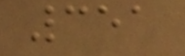351
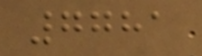7781
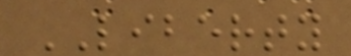LIBERTY
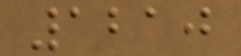1210
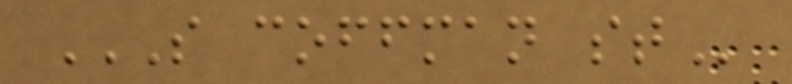S COFFMAN ST
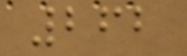262
